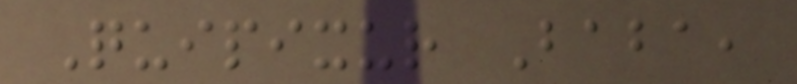Quipixur Baba,
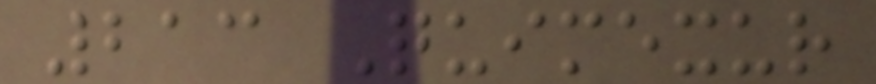213 Quimexur
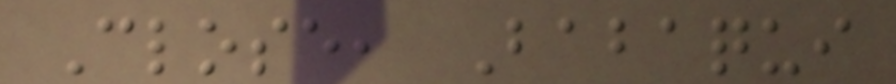Close, Babaqui
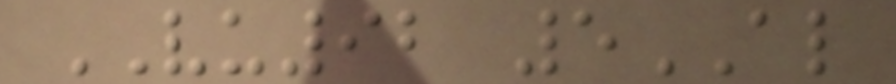VU92 5AL
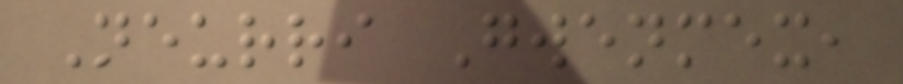Neurri Gwenmex,
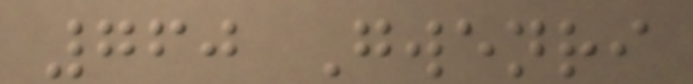760 Gwenri
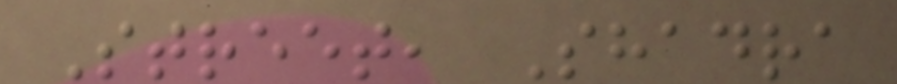Street, Shadra
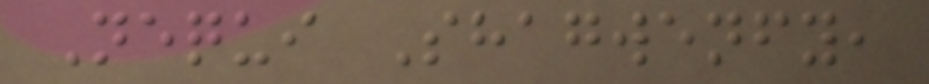Nequi Shagwenfy,
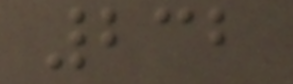232
